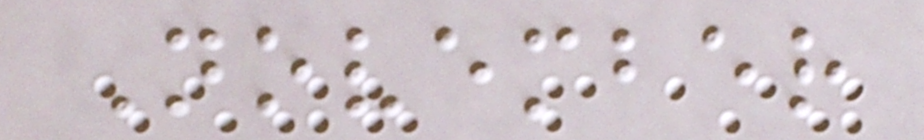November
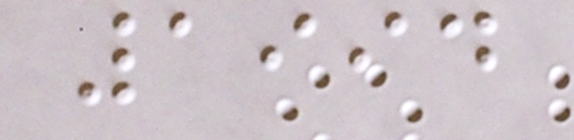1994
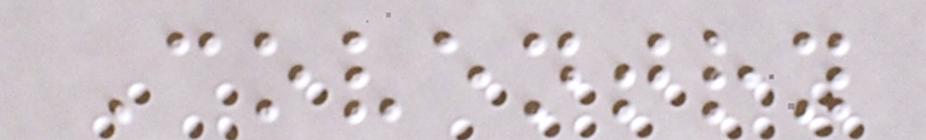Coventry
